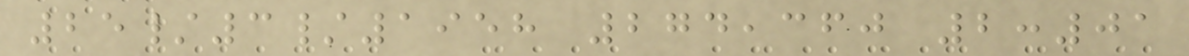25/3/1958 274,360 2:01
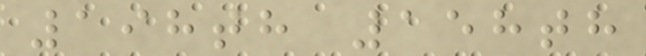198th 158th
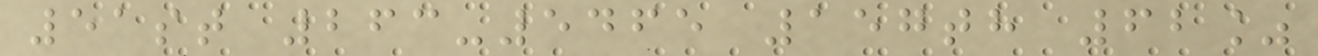51st 263-5465 157th 62%
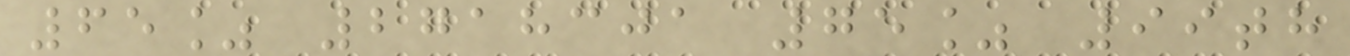65% 2718301 75% 99th
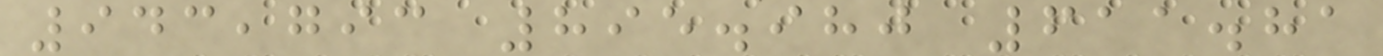943,793 895.980 611.81
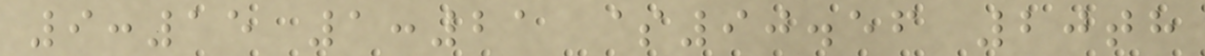9:15 1:21 $90.56 20th
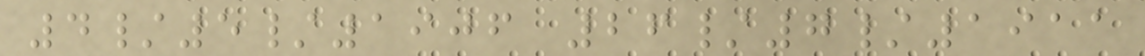4/5/1906 26/7/1911
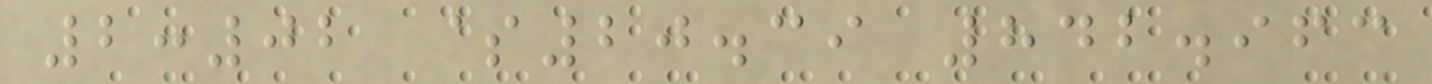2:02 $20.39 842.963
